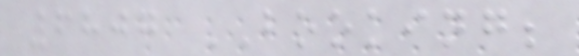6807 BOOKING;
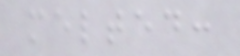melted:
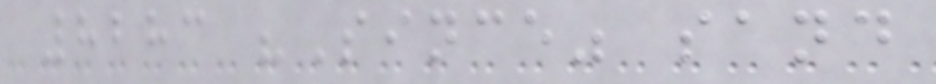8283 "Since" sand
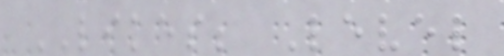LIKES; Level
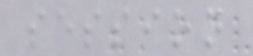session
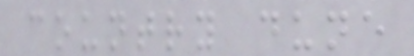country dune
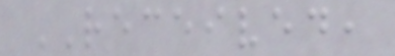RECEIVED,
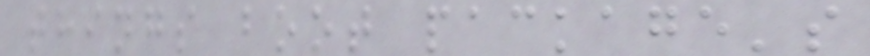things boot package's
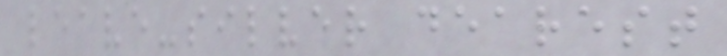leave-silver dearest
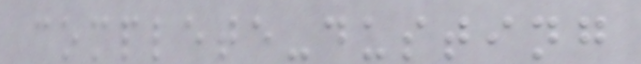complete-dusting
